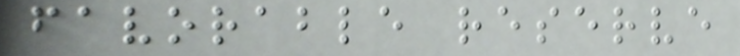favorable reserve
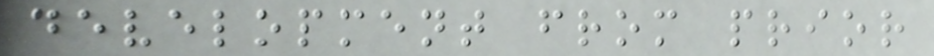development from prior
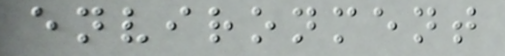environment
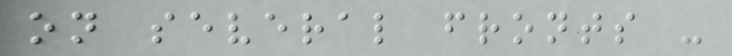on several fronts -
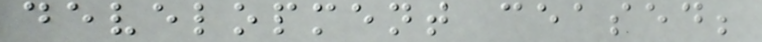development ceased;
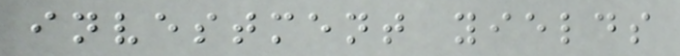investment yields
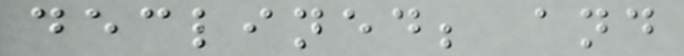declined; and
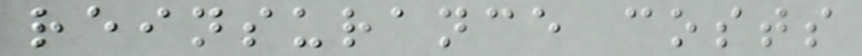reinsurance costs
